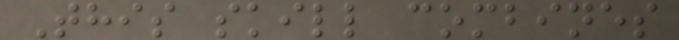This skill combines
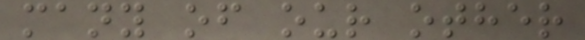many of our other
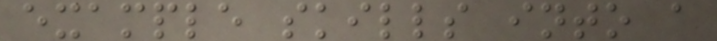example skills into a
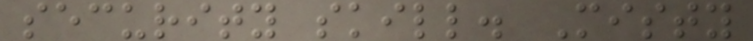security skill. Misty
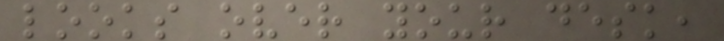looks over your desk,
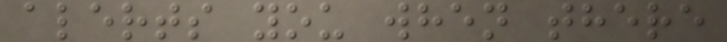alerts you when there
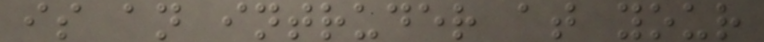is an intruder at your
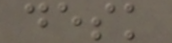desk
